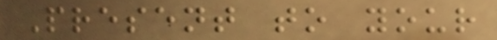Present to your
